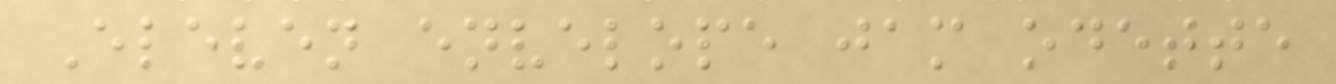Eleven envelope jam odette
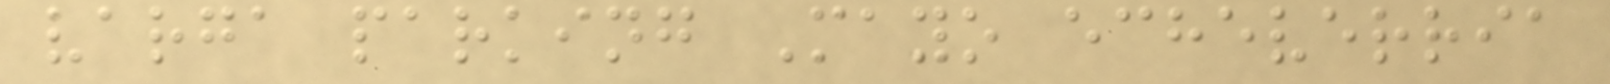varga parking Mayo echeverria
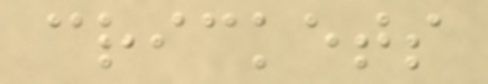crickets
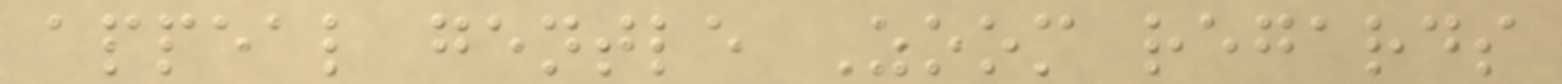appeal gentle Zoom regards
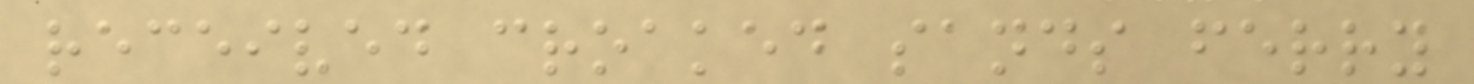received croaked sands ferry
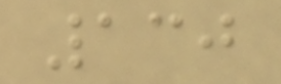130
